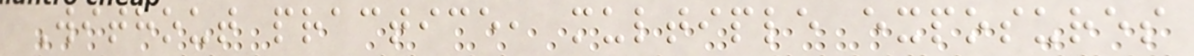Without practice, multiple exposures
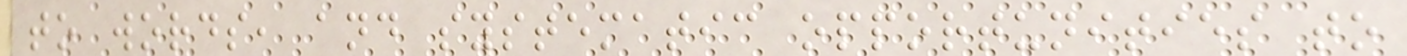to words, and systematic opportunities to
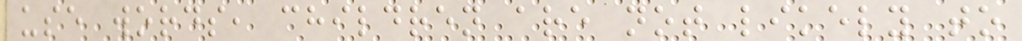use words, children are not likely to
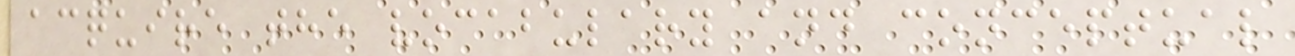acquire the vocabulary and conceptual
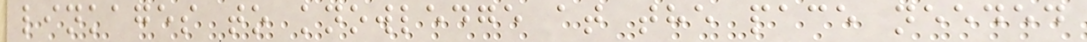linkages to knowledge at the pace needed
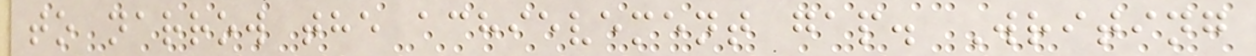to narrow the achievement gap. Writing
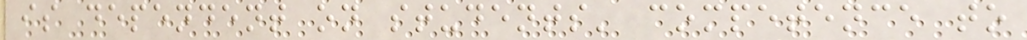is dependent on students' competence to
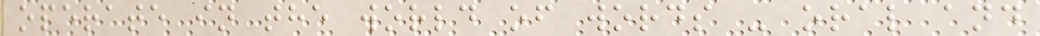operate in the world of words - oral and
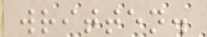written.
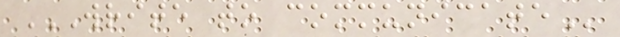WRITE TO COMMUNICATE
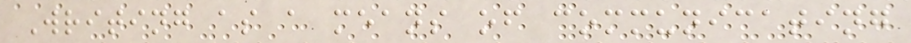Writing as a means of communicating
